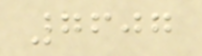7607
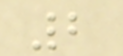2
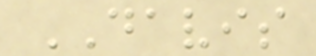DAVIS
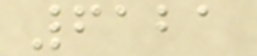6121
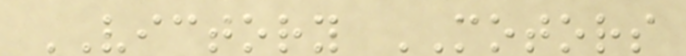VICTORY MOTORS
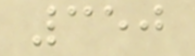350
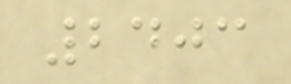2403
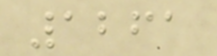1261
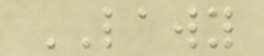LAWY
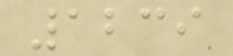1239
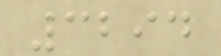3294
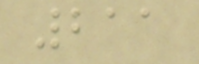211
